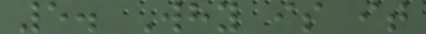5. Why is it
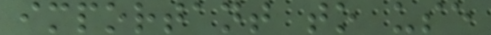important to use
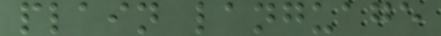plain language
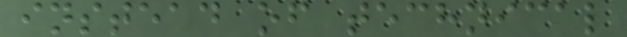instead of technical
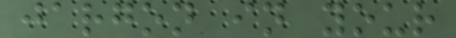jargon in your
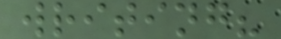writing?
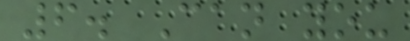6. Can you
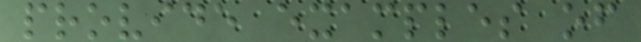provide examples of
